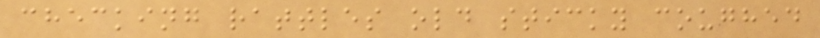checking rattles old sticky coughed
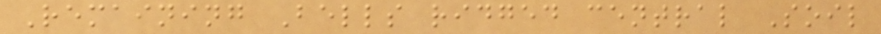Remaining Bells ridged central Soil
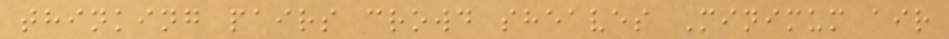thinking pairs crowd sheaves Minimum air
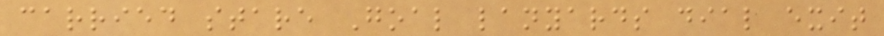carried stare Goal lanyards dial exit
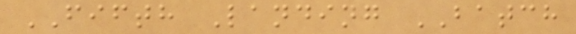FIFTH Landing BATCH
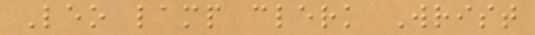Leo lamp clerk Wrist
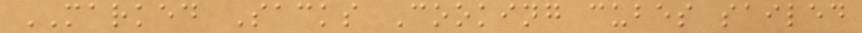MARKED Sacks Cooking cubes sailed
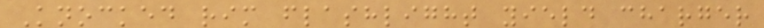Knocked rim flashlight yield charger
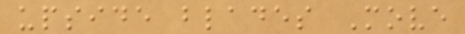upside blades Move
